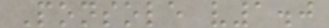Ponsole v1.0
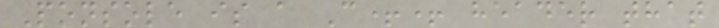Ponsole is a C++ header that
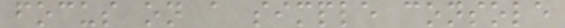focus on a simple console
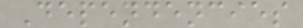Dependencies
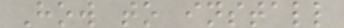How to install
